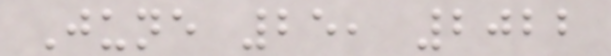June 25, 2022
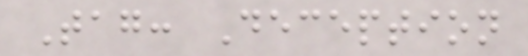Tag: Deception
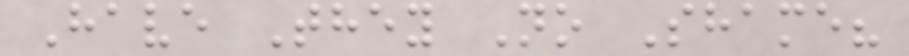Have They No Shame?
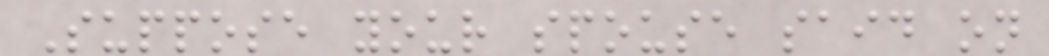Suppose your spouse said on
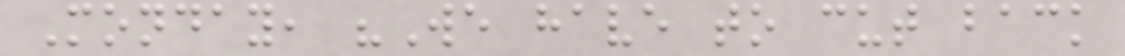Monday, "We have to cut back
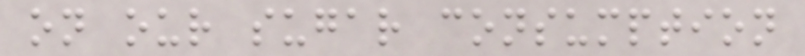on our sugar consumption
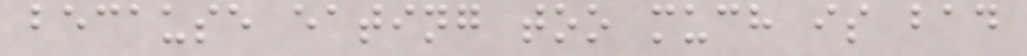because eating too much is bad
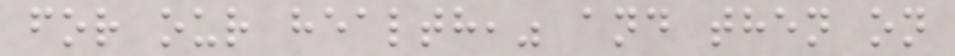for our health," and then on
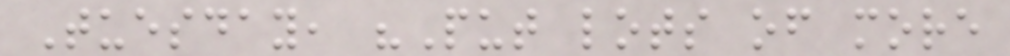Tuesday, "Put lots of more
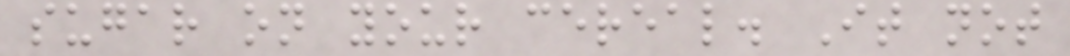sugar on your cereal. It not
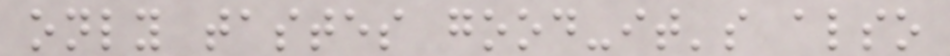only tastes good-it's also
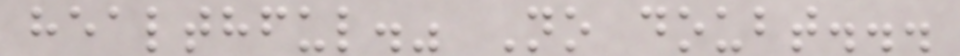healthful." No doubt...
